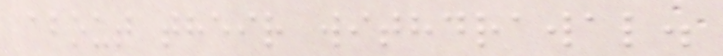about their withdrawal.
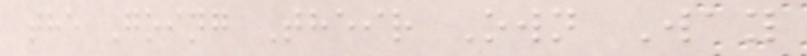the Going Their Own Way
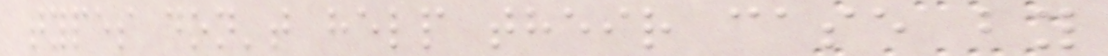types don't help their case by
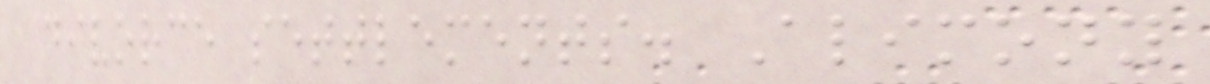divorce settlements. Alimony
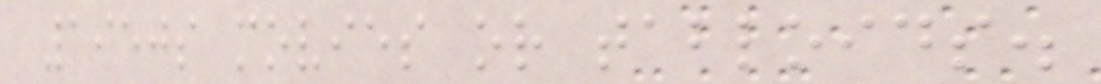1950s movies or tabloids.
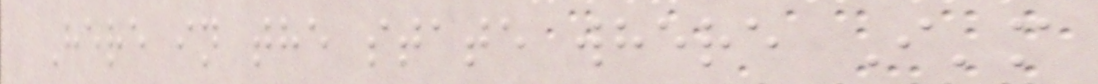Here in the state where I'm
